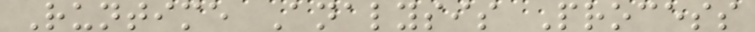Runtime Analysis Process
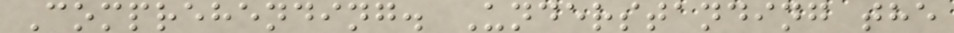Comprehending. Understanding the
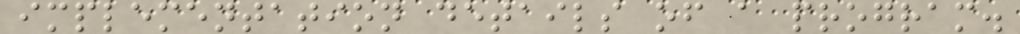implementation details of a program.
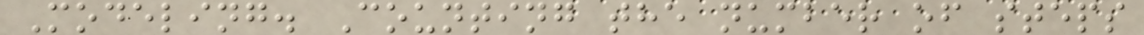Modeling. Counting the number of steps
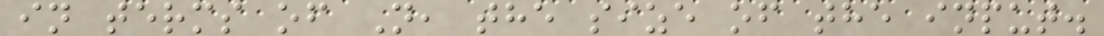in terms of N, the size of the input.
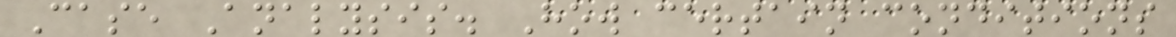Case Analysis. How certain conditions
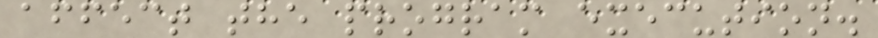affect the program execution.
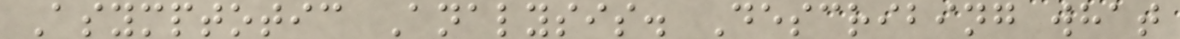Asymptotic Analysis. Describing what
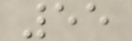55
